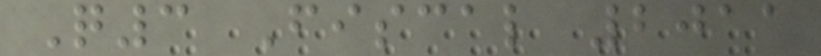Q3 Fiscal 2011
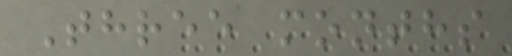Three months
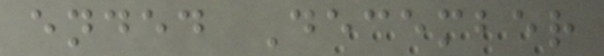ended December
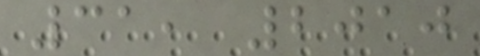31, 2010
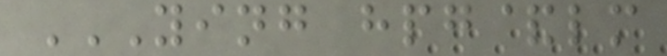YING HPG&LM
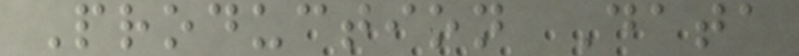Production Data
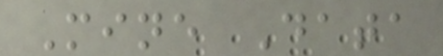Mine Data
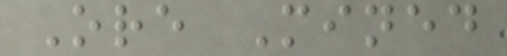Ore Mined
